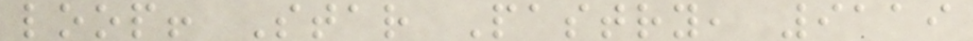loop! Star Pastry, 9119
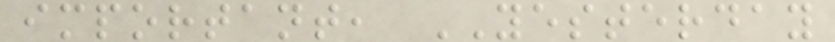important, YESTERDAY
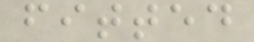fitted
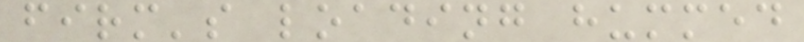firm's loading hummed
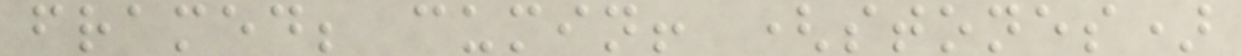framed; cumin! (stones)
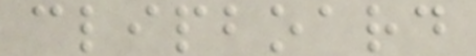clipboard
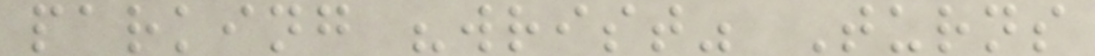parking "wrist" Turns
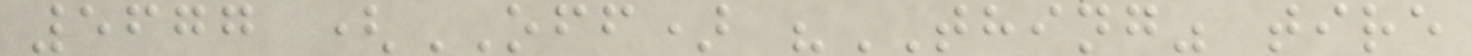5677 (OFF) "THING" tire
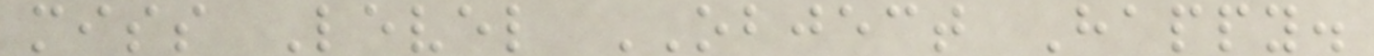miss Level OBJECT Happy.
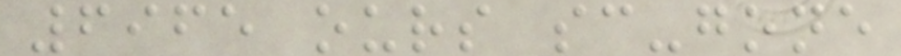6965 ours sc-gone
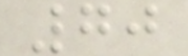70
